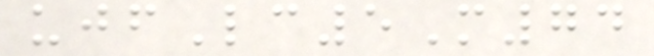ujfLc5M74
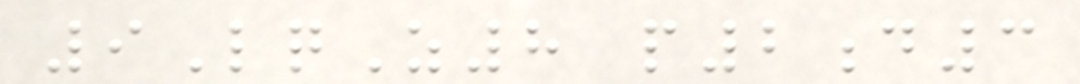9LqZ8 p2d3
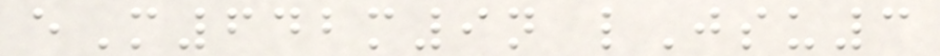eM642m9n lJsu3
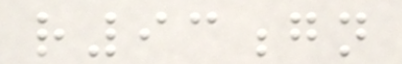r93gn
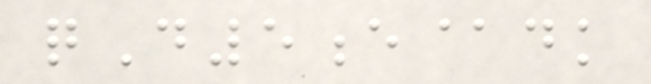qD5e@dk
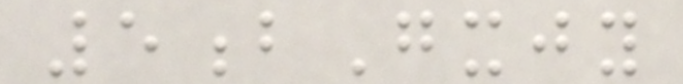5bGxjy
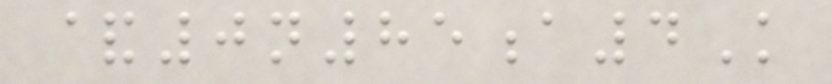&0n85a4K
